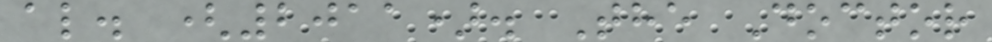al. (2011). The Doctor
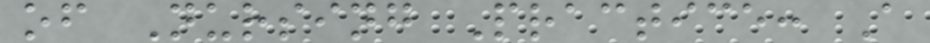of Nursing Practice: A
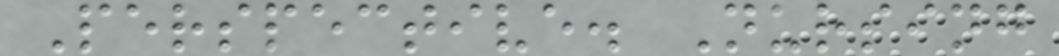Perspective. Nursing
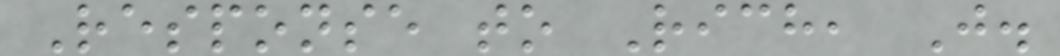Response to Rich, J.
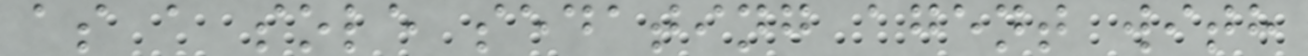as a sole sedating agent with
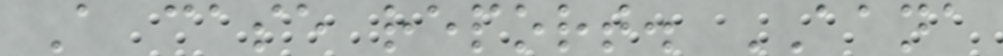A case report. AANA
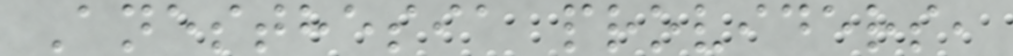Anesthesia providers,
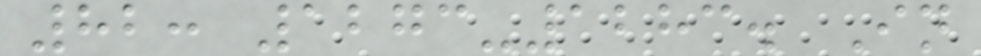82: 1273-1283. In
